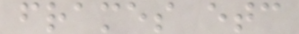frames etc
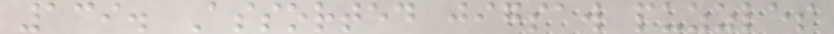139. Assorted jigsaw puzzles
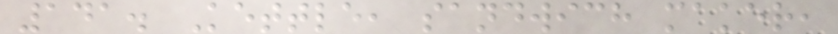141. Kettle, sandwich maker,
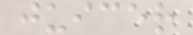juicer
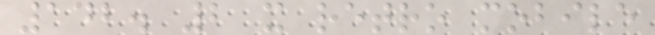142. 2 x retro mobile
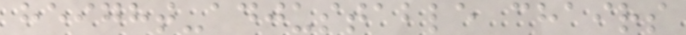height-adjustable chairs
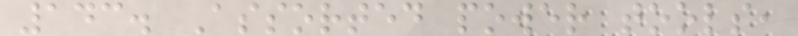143. Assorted power tools,
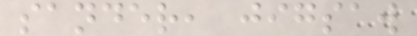sander, jigsaw
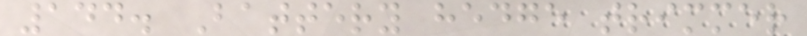144. Battery hedge trimmer
